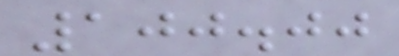100.00
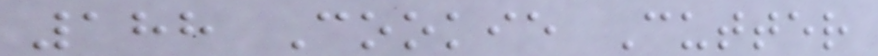188 Cookie Cutter
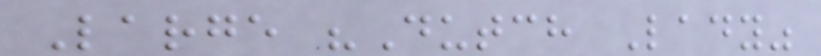Large "Dutch Lady"
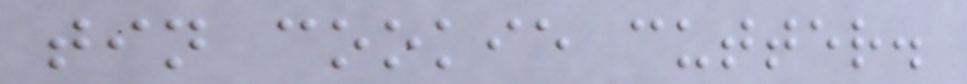tin cookie cutter.
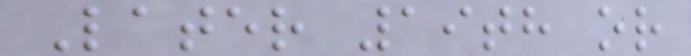Later 19th or
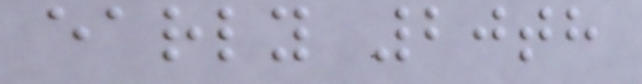early 20th
